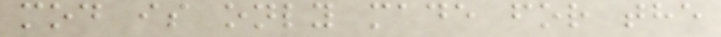mod is only made for the
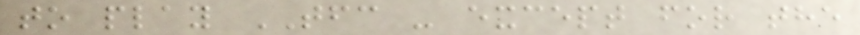to play TFC - except for the
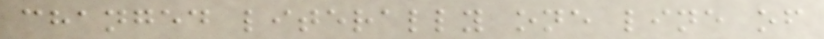changed literally one line of
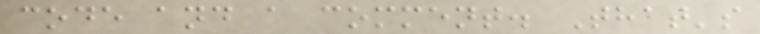code and a comment. That's
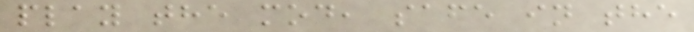play the mod, safe in the
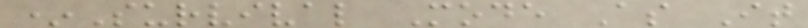*Survival Mode As It
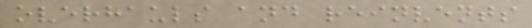overhauls and reinvents
